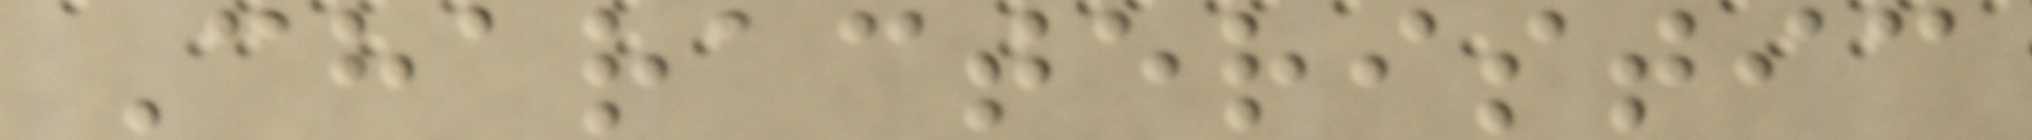Characteristic
